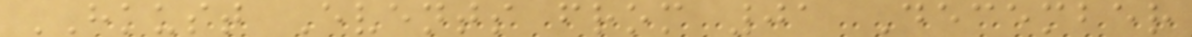HKUST Events from 01 December
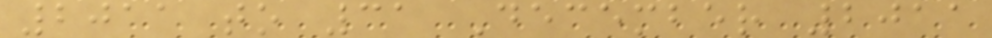2011 to 31 December 2011
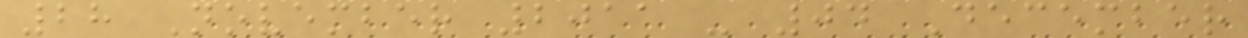28 November 2011 - 04 December
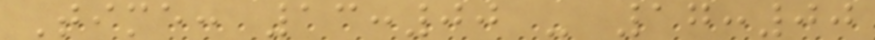Time: 13:00 - 17:00
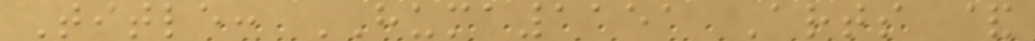Title: HUMA1151 Arts &
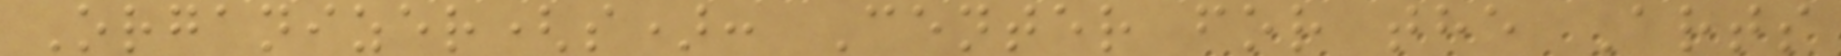Organizer(s): Center for the Arts
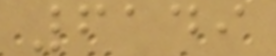6149
